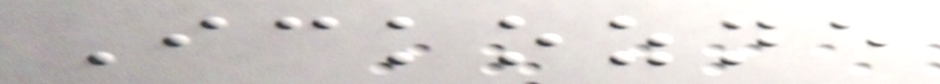Ickozne
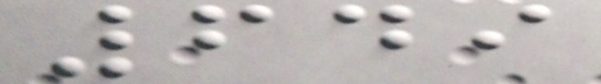649
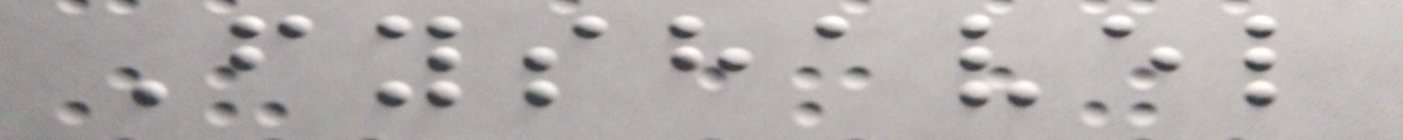Fyshavel
